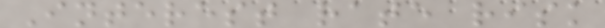Interest rate risk
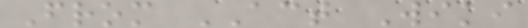From ACT Wiki
